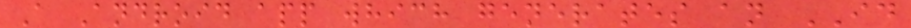A Android app which generates an ID
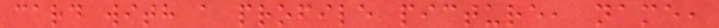card with a profile picture, name,
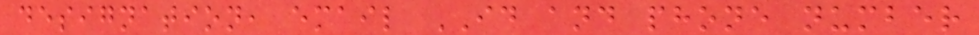designation, email ID and phone number
